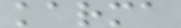karma
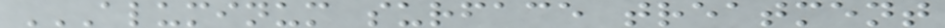ALUMINUM SURFACE TREATMENT
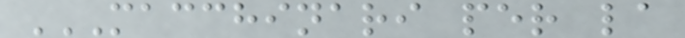MACCHINARI PER LA
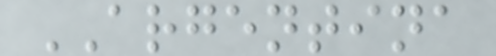ARGENTINA
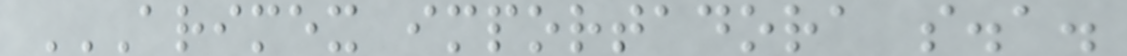ARIMEX IMPORTADORA S.A.
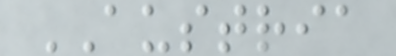AUSTRIA
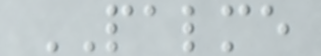PALME
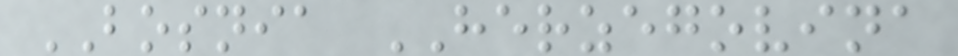BOSNIA HERZEGOVINA
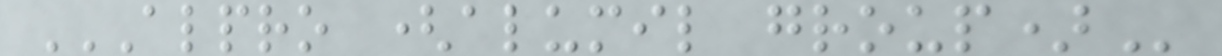ALPRO (ALUMIL GROUP)
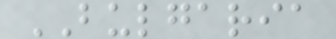BULGARIA
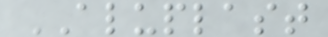ALUPLAST
